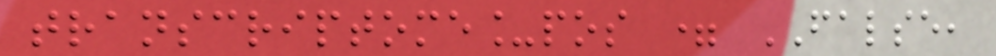transcriptome_pos = FALSE,
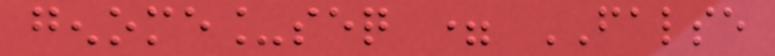genome_seq = FALSE
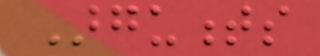Arguments
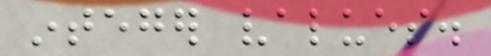integer values.
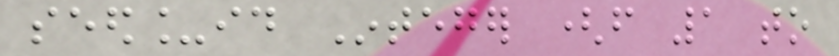seed_id Integer (from 1 to
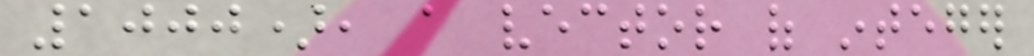1000), a vector of integer
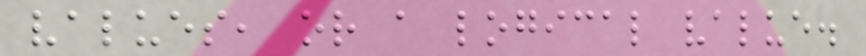values, or a logical value.
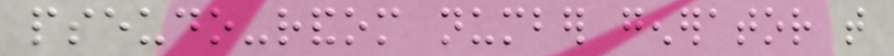pseudo-random number generator that
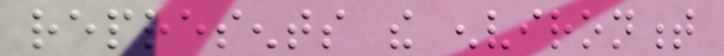represents the environment
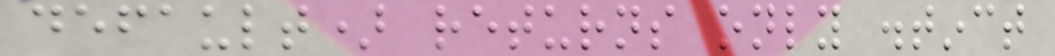default) returns only distinct
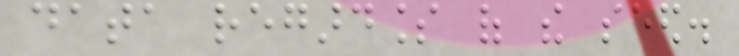data regardless of the seed.
